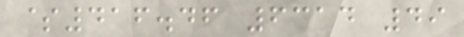$416.46 6314 49
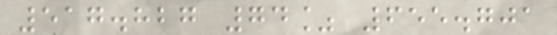517.827 74% 655.701
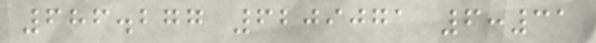686.277 6209071 6:31
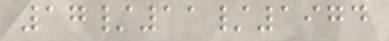17/11/1974
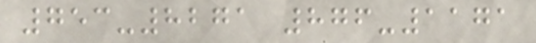753-8271 876-1171
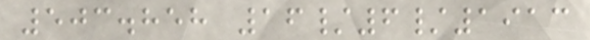503.858 16/6/1913
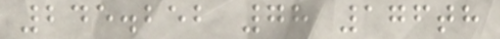245.252 78 176th
